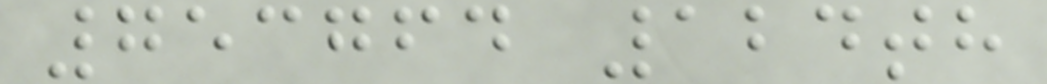753764 124th
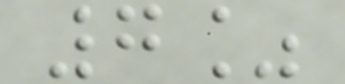7%
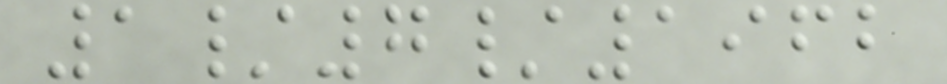1/7/1962
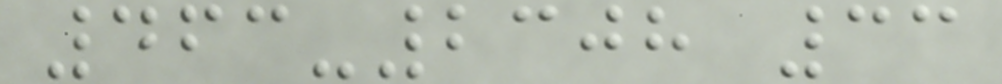463-2308 33
